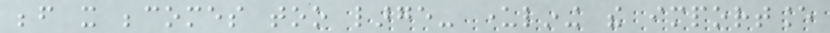before it becomes too large- underlining the importance
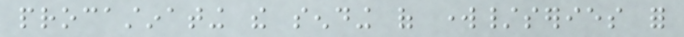procastinating the sending of work/series for
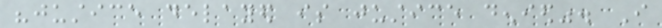"justice delayed is justice denied". I
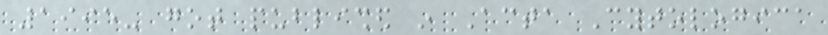1995- got published in Acta Cytologica
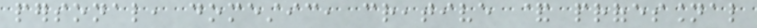personal, domestic, creative & professional
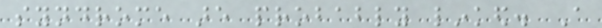syndrome are probably linked. A
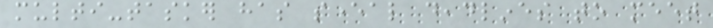multi-tasker has several deadlines to meet
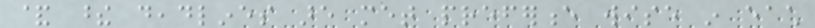& these deadlines are met preference wise in each
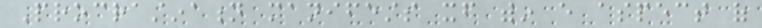Procrastination manifests itself within every aspect of
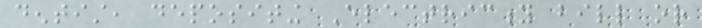dentist, depositing Electricity bill or
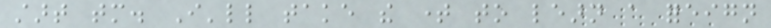start tomorrow. I'll take the time to learn a foreign
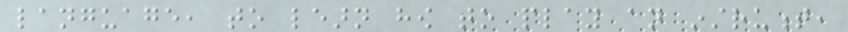language, to learn how to play an instrument,
